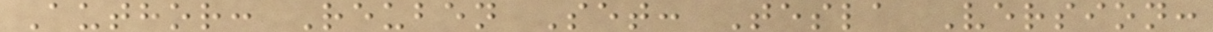Author: Reuben Set: Tesla Version:
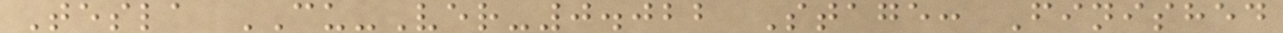Tesla CU-Ver-0.022 Stage: Finished
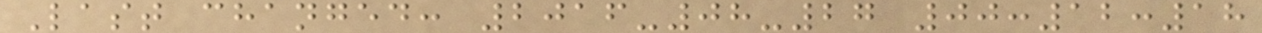Last changed: 2016-08-27 00:12:18
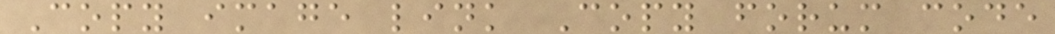Copy image link Copy forum code
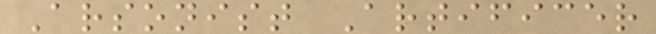Arsonist Artificer
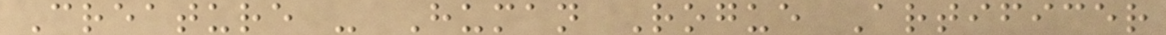Creature - Human Rogue Artificer
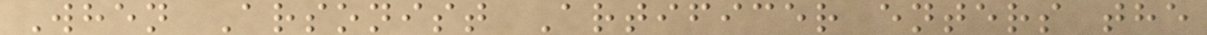When Arsonist Artificer enters the
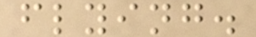flying.
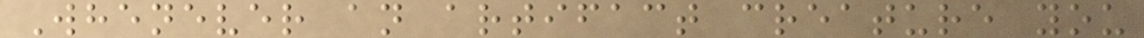Whenever an artifact creature you
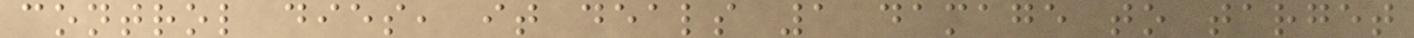control dies, it deals 1 damage to target
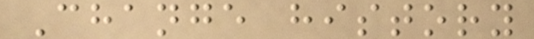Change history
